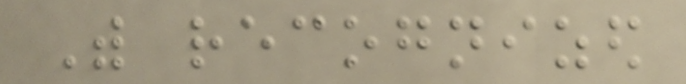With recognized
